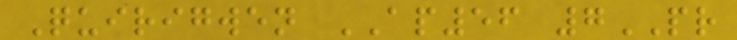Quirigwen AP56 7PR
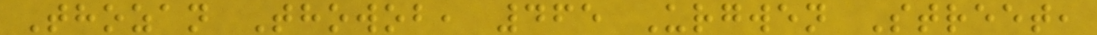Thozan Thowob, 465 Urgwen Street,
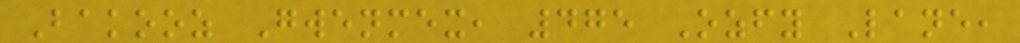Bakooz Gwenmex, 475 Ozfy Lane,
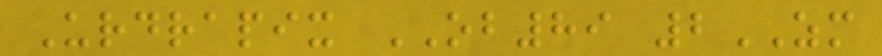Urdrapix OB89 2ZM
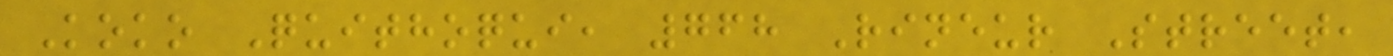Koko Quithoqui, 768 Rineur Street,
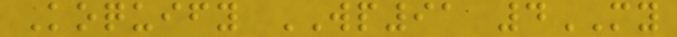Koquify WP91 4MY
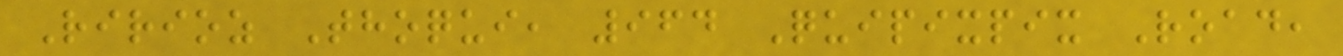Ririoz Thoqui, 964 Quipixpix Road,
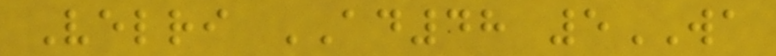Velri AD48 5WA
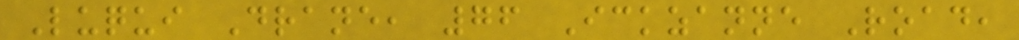Luqui Drane, 76 Ickzanne Road,
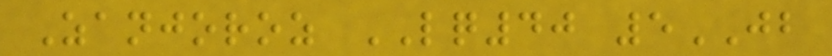Zanjoroz LQ40 5JB
